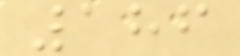186
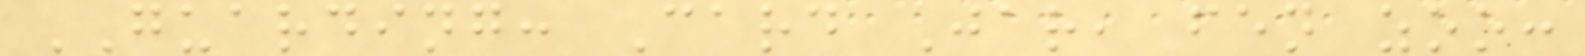GUARDING: Card Jar, fen zoo:
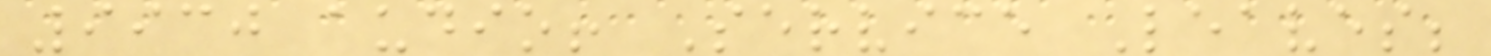9930 audio! Service Leaves;
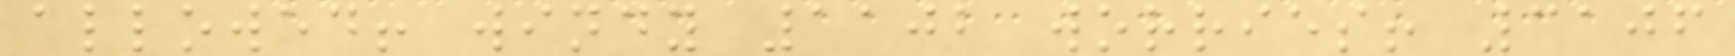allowed! windy 1102 worries! 3106
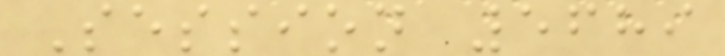Session 5689
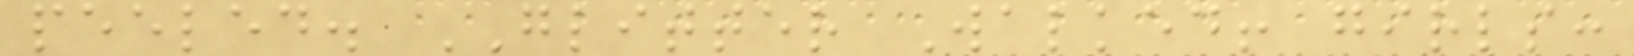peeled. GLITTER Walked! girls:
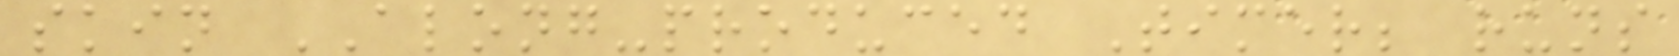skin ALONG-produced Timer; runs
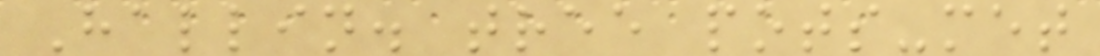Hallin. tree pots-met
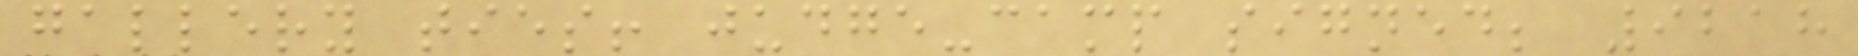gallery ties! judge-camp signed; 9218
